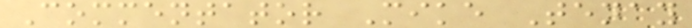Commentator Mike Tenay
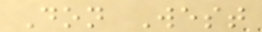Don West
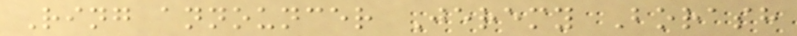Ring announcer Jeremy Borash
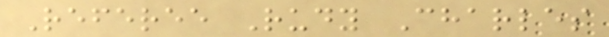Referee Rudy Charles
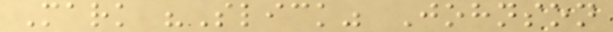Mark "Slick" Johnson
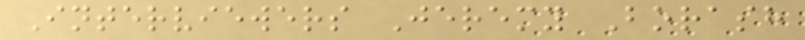Interviewers Jeremy Borash
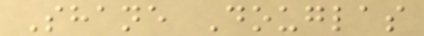Shane Douglas
